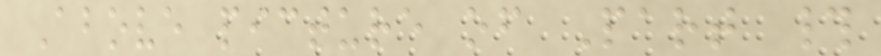Above picture of Part #
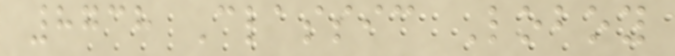8738 Classic Loboy
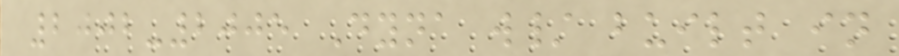2002-2005 Dyna w/ built in
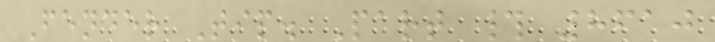Fender Tip. Part # 8610
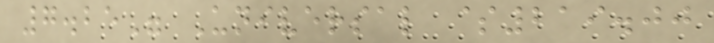7.25" Universal $219.00
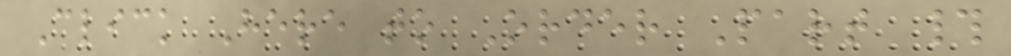Click Here to Order Part #
